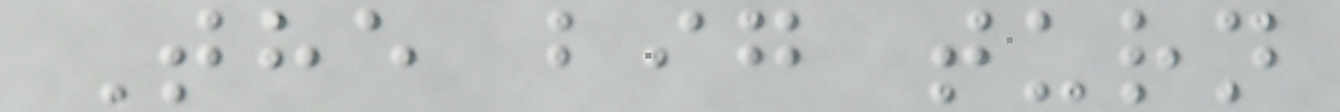The big turn
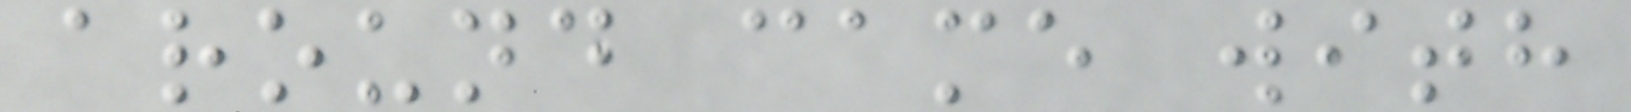around came with
